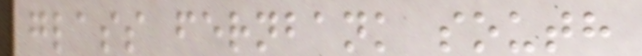glass fernbank south
